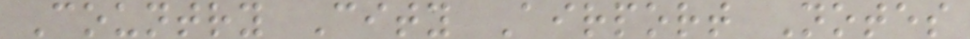Country City Airport Notes
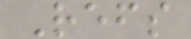Refs
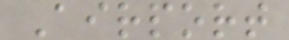Airport
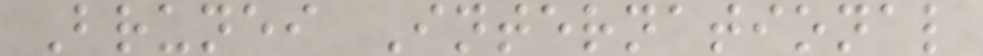Brunei International
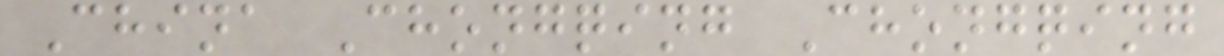China Chongqing Chongqing
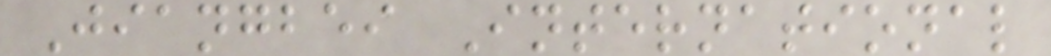Jiangbei International
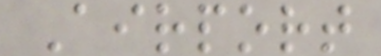Airport
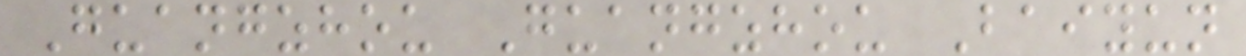Guangzhou Guangzhou Baiyun
